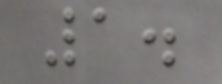1.
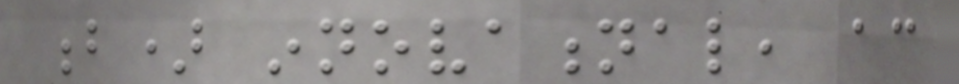b) innovational, according
